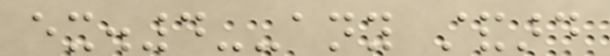ex.4--any standard
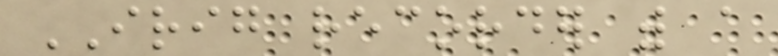IRIG recorder with a
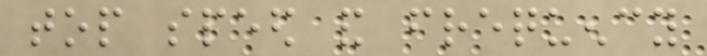top speed and frequency
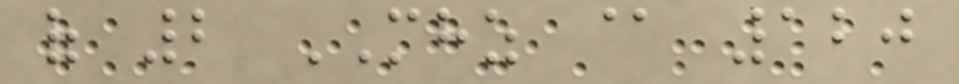of 2 MHZ @ 120
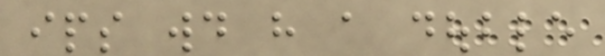ips would have a double
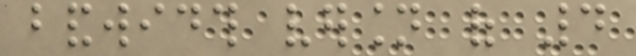bandwidth version of 4
